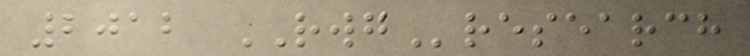2012 RWGresearch
